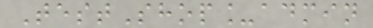TestShop_admin
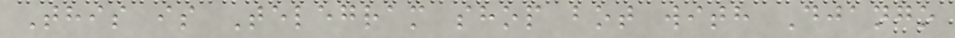This is Telegram shop bot with Django
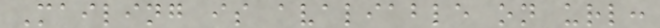Mailing is avaliable on url:
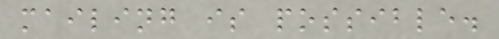mailing is possible.
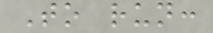To run:
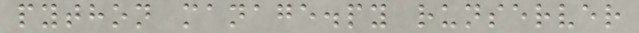python manage.py runserver
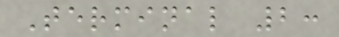Terminal 2:
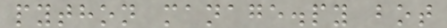python manage.py bot
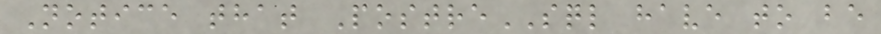Notice that PostreSQL have to be
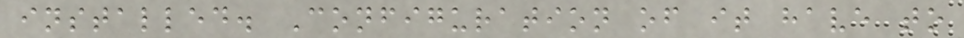installed. Configuration of it have to
